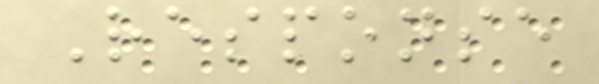Response
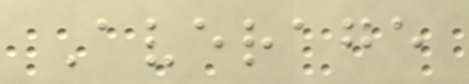Average
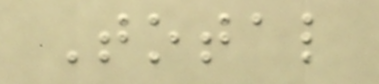Total
